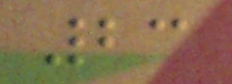23
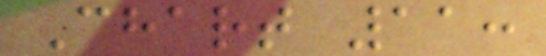Chart 11:
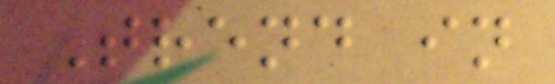Trend in
